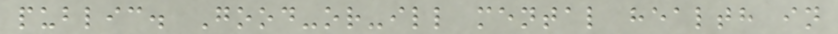public. Good-or-ill mental health in
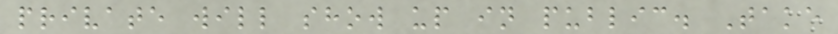private will show up in public. Take
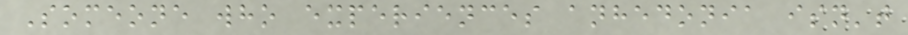Someone who experiences anhedonia isn't
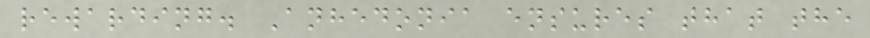rewarding. Anhedonia ensures that the
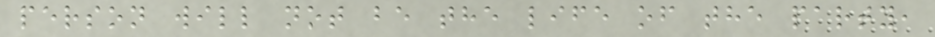person will not be the life of the party,
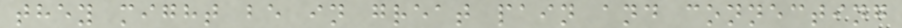they might be in great pain and connecting
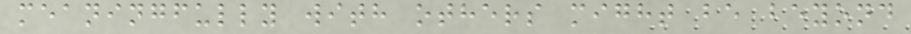meaningfully with others might be beyond
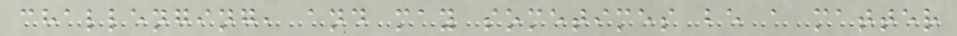challenging, and may sometimes be a matter
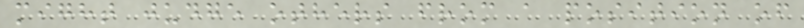might judge others from a position of
